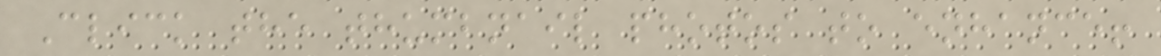Click the thumbnail photos to enhance!
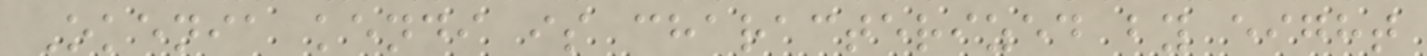Okenia kendi is characterized by eight
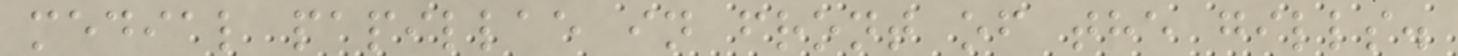medial papillae in front of the gills.
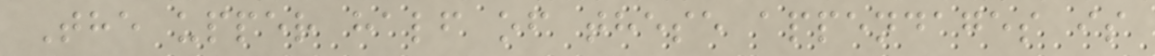The upper half of these appendages is
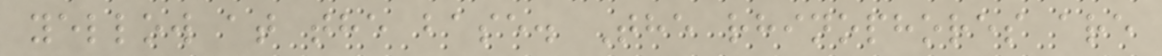yellow at the base. The rhinophores are
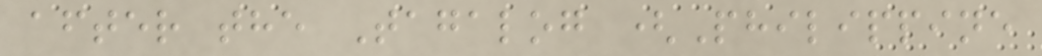after the Tagalog (Philippine
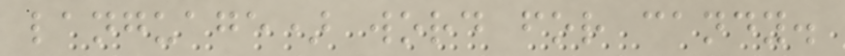language) word for candy.
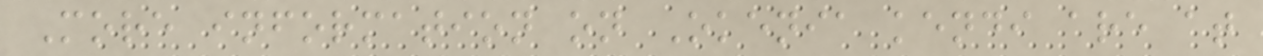More information on Okenia kendi are at
